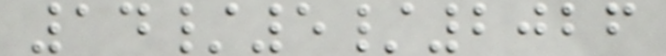14/5/2026
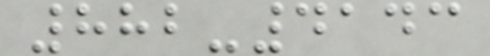882-4143
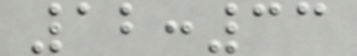12:33
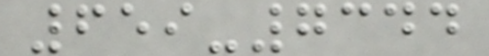659-7344
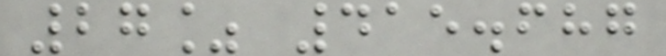27% 415.687
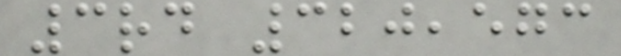3rd 320,573
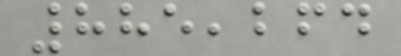885,264
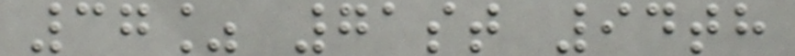37% 71st 94th
